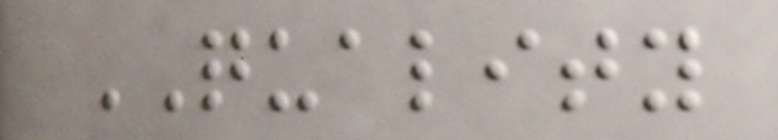QUALITY
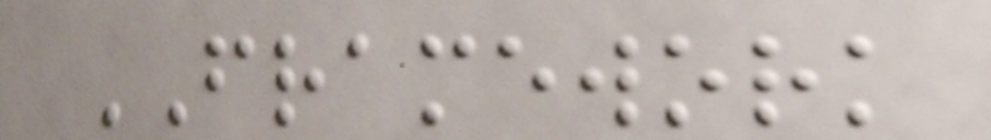FRAMEWORK
